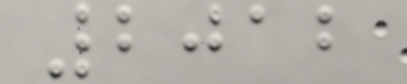2012
